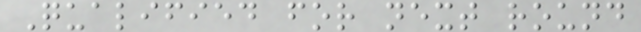Qualified for next round
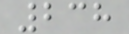238
